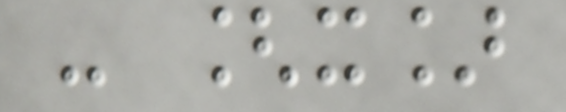- [x]
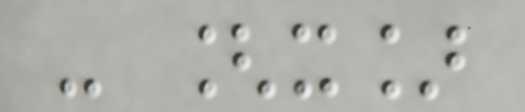- [x]
